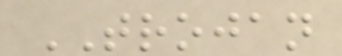TROJAN
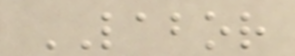LABOR
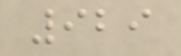929
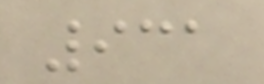931
